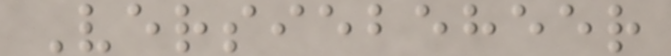Versiebeheer
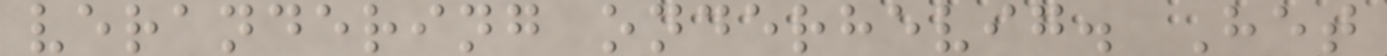verandering onderhevig. Het
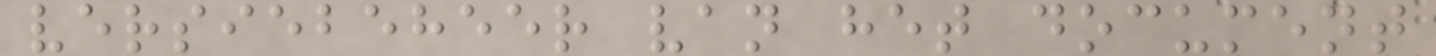versiebeheer van het document
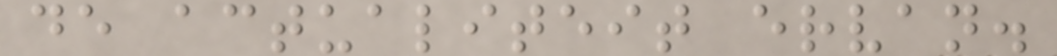de actualiteit ervan.
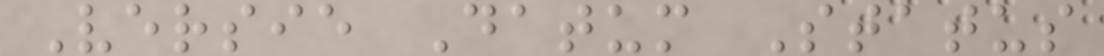Versie Datum Status
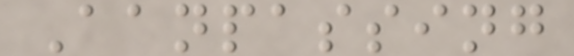Aanpassing
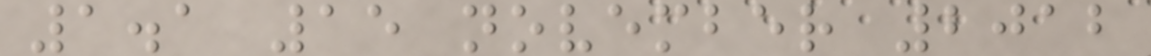1.1 15 november 2012
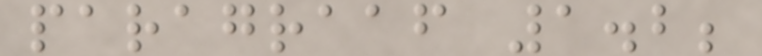paragraaf 1.2;
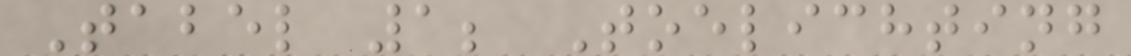Tabel 1; Toelichting
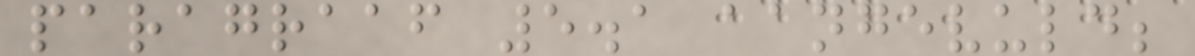paragraaf 5.1 aangevuld;
